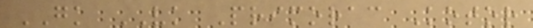GK VK Primorac Kotor
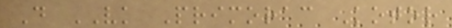D VK Primorac Kotor
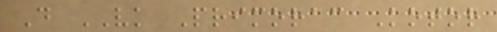D VK Primorac Kotor
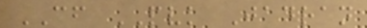CF PVK Jadran
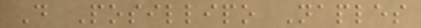D Posillipo Naples
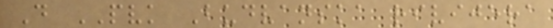D PVK Budvanska rivijera
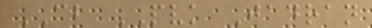CB PVK Jadran
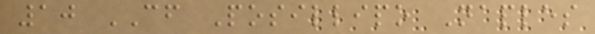10 CF Posillipo Naples
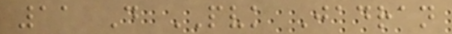11 D PVK Jadran
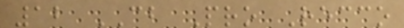12 CB Pro Recco
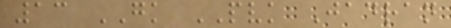13 GK PVK Jadran
